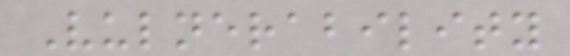Vulnerability
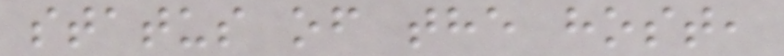status of the host,
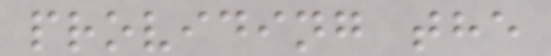providing the
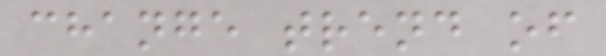change trend of
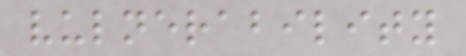vulnerability
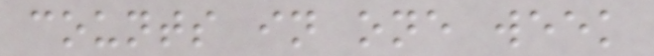counts in one week
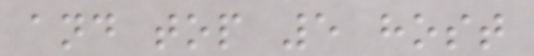and top 5 host
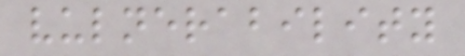vulnerability
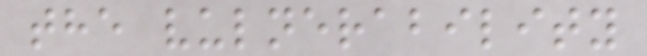the vulnerability
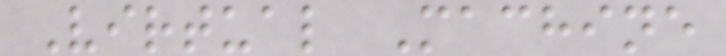Virtual Machine
